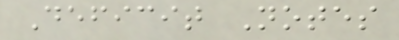Deficit Notes
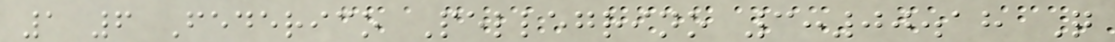1 6 Federico Pellegrino 3:00.18 Q
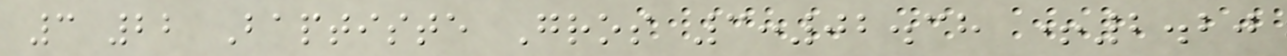3 22 Baptiste Gros 3:02.38 +2.20
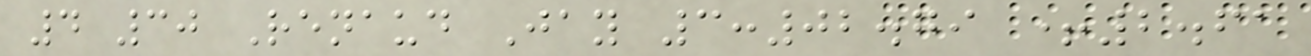4 30 Renaud Jay 3:02.79 +2.61
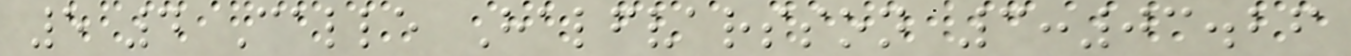5 4 Calle Halfvarsson 3:03.26
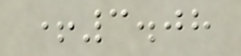+3.08
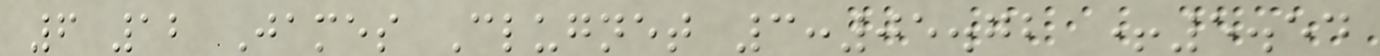6 12 James Clugnet 3:05.72 +5.54
